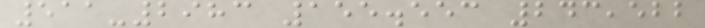511-2983 155.553 243,522
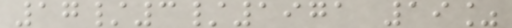17/3/1971 19%
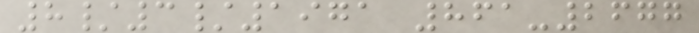8/3/1971 861-2677
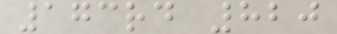173rd 820
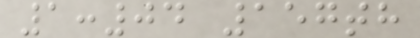1:04 157th
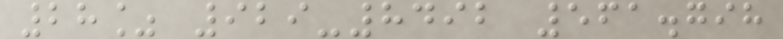28% 929-8492 561.798
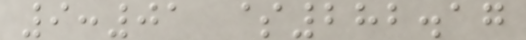9:01 $282.17
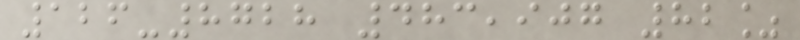126-8728 483,907 82%
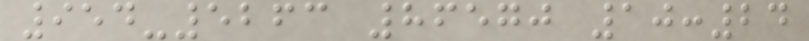954-5263 86570 10:24
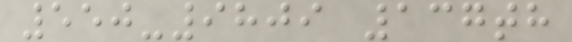550-9809 137th
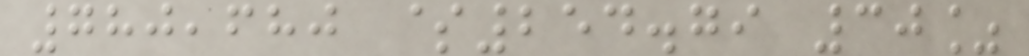780,680 $254.79 30%
